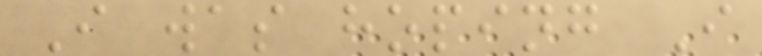I was hoping I
